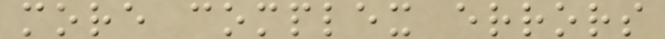more complex errors
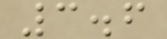3.6
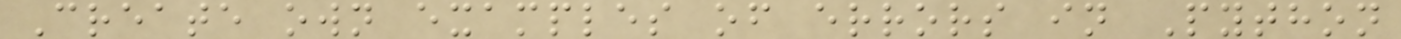Create own examples of errors in Python
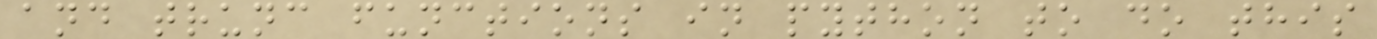and trunc functions in python to do this
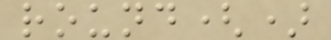round()
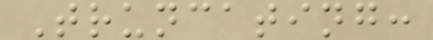Truncating:
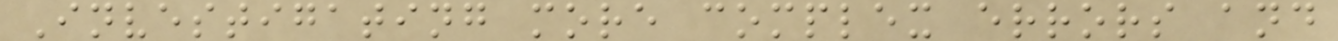Investigating more complex errors and
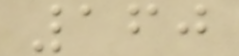160
